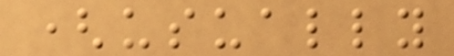(usually
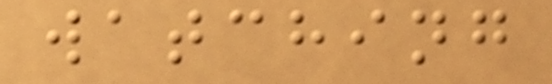watching
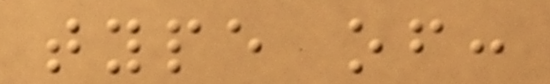type of:
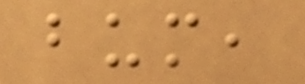bum,
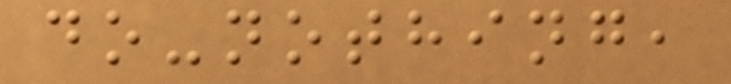do-nothing,
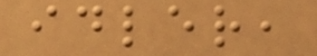idler,
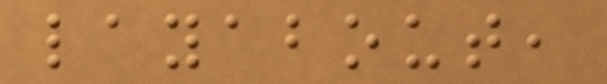layabout,
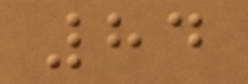84
